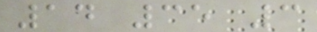14 35 3
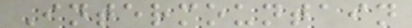Intermountain
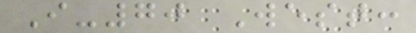I-70 West:
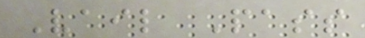Vail Pass
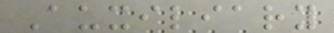Auxiliary
